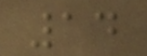14
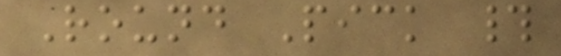Round Pick #
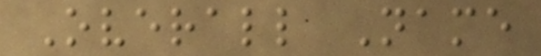Overall Name
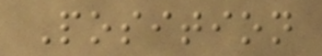Position
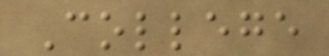College
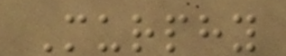Murphy
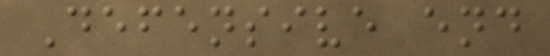Defensive end
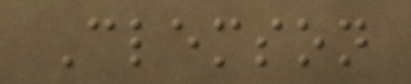Clemson
